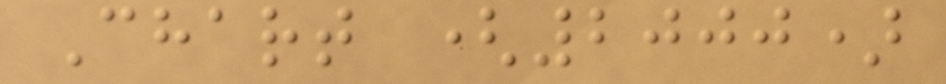Chart (2000)
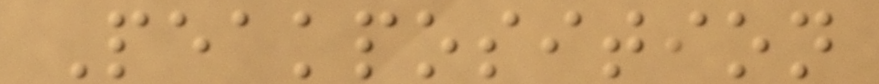Peakposition
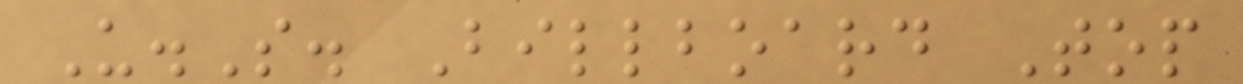U.S. Billboard Top
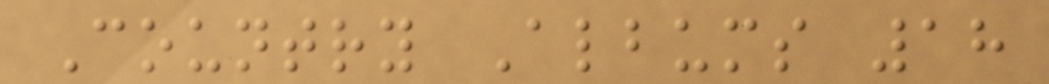Country Albums 18
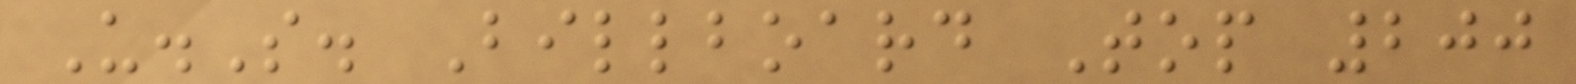U.S. Billboard Top 200
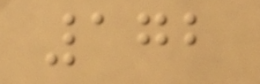172
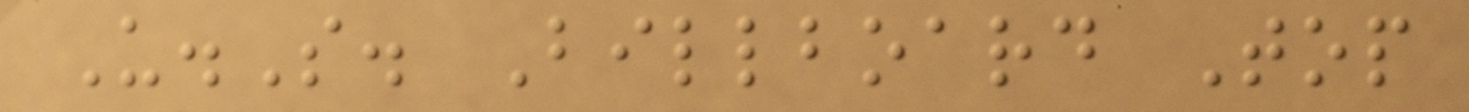U.S. Billboard Top
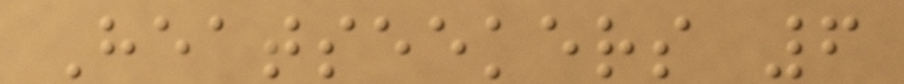Heatseekers 6
